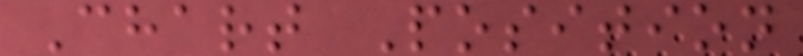Chart Position
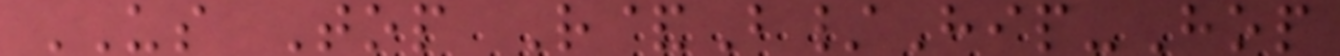US Top R&B/Hip-Hop
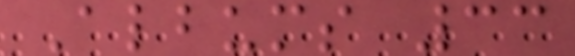Albums 33
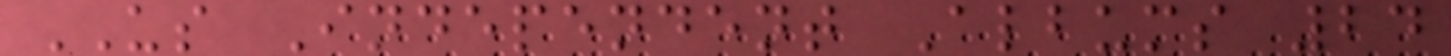US Independent Albums 24
